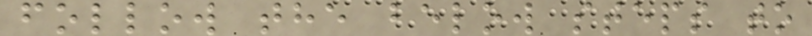follow the below steps to
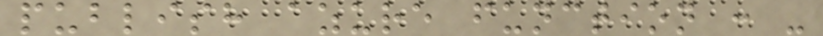publish azure function : -
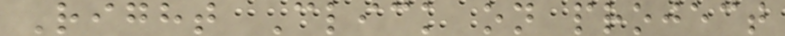Right Click on project
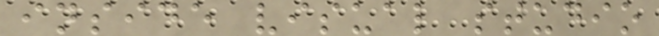inside visual studio
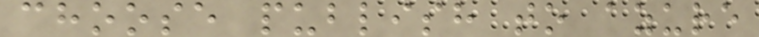choose publish to azure
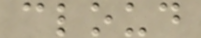cloud
